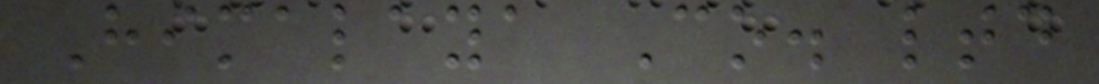Himalaya Co. ltd
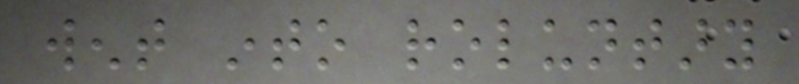went into roluntary
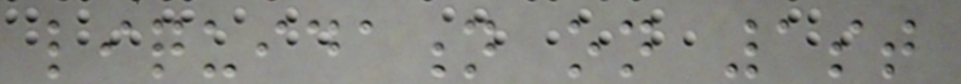liquidation on 1st
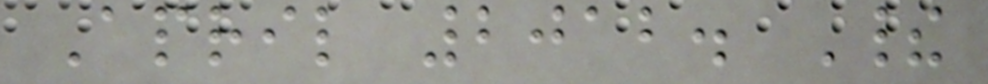April 2012. Their
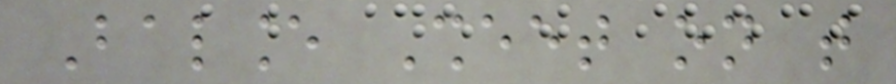Balance Sheet on that
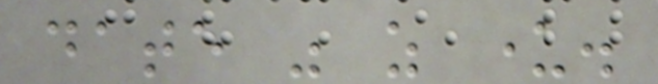date was as under.
